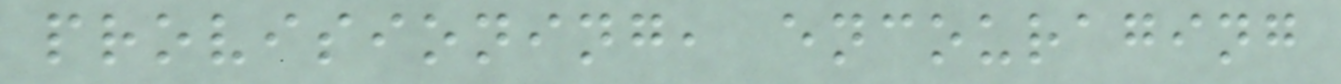provisioning, encouraging
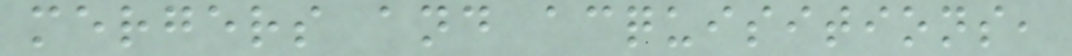mergers and acquisitions,
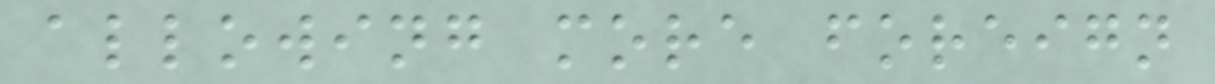allowing more foreign
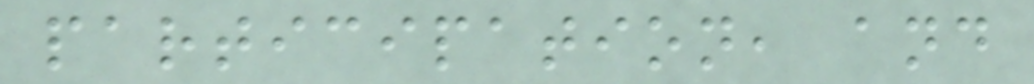participation, and
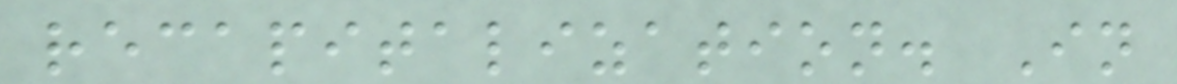recapitalization. In
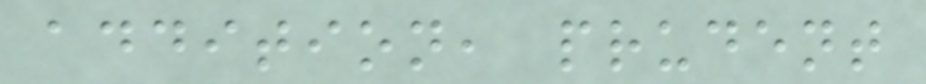addition, prudent
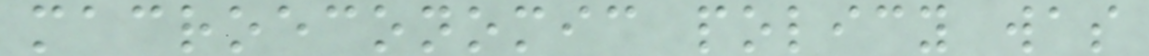macroeconomic policy was
